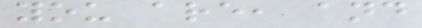you are, and
